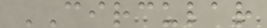CIRCULAR
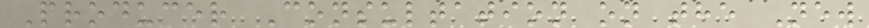Producer Consultation on the New
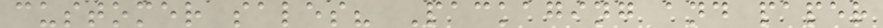customer sales? Packaging and paper
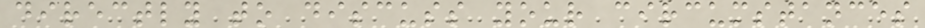directly to discuss your circumstances
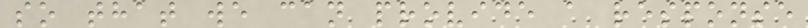so that we can provide a response
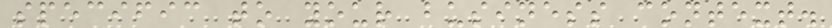specific to your business context.
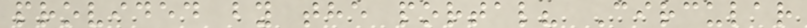provided by the portal? Circular
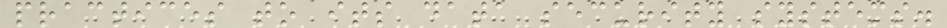practices to its data security systems.
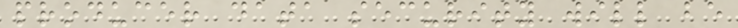producer data security will be
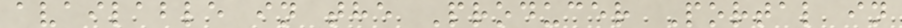available in the Producer Portal in
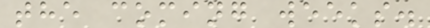the coming weeks.
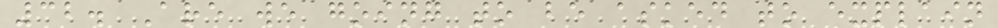32. Are we going to be asked to explain
